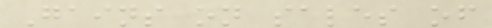Gains on sales of
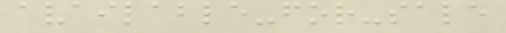available-for-sale
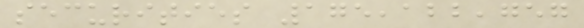securities 175,122,757
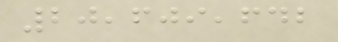20,609,642
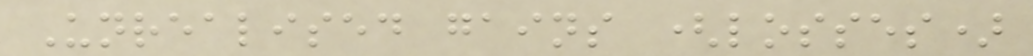Unrealised gains (losses)
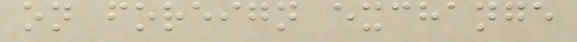on foreign exchange
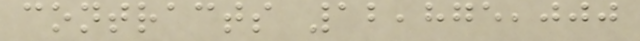contracts 12,875,000
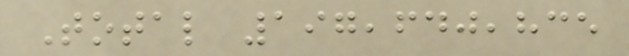Total 197,640,835
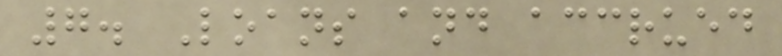7. Loans and accrued
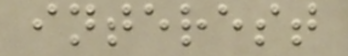interest
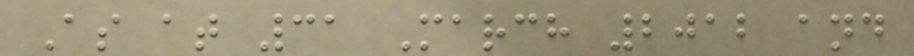As at 31 March 2012 and
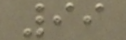99
